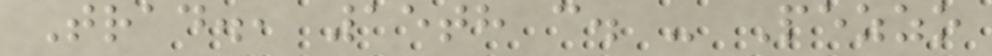Trad., 15th c. - Pezzo
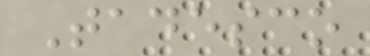Tadesco
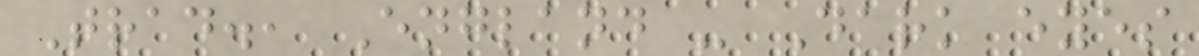Trad., England - Dark eyes
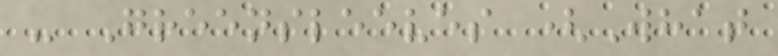- Greensleeves (What
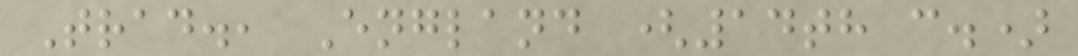Trad., England (14th c.)
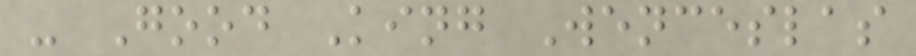- Good King Wenceslas
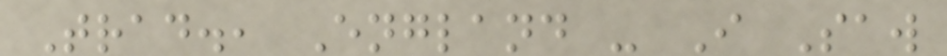Trad., England - I Saw
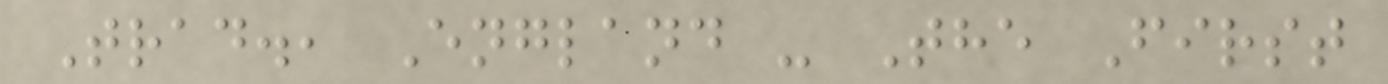Trad., England - The First
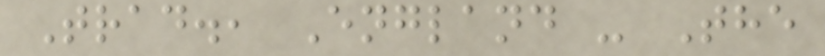Trad., England - The
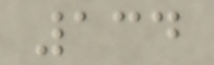134
